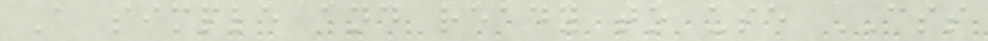A simple and ready to use CSS
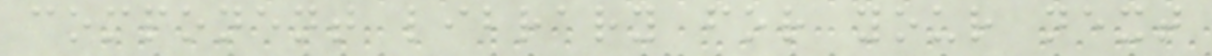component library for your next
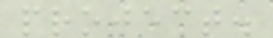project.
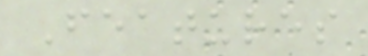Features
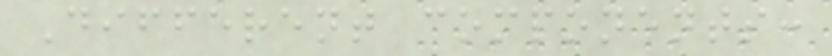Different components:
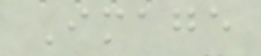Image
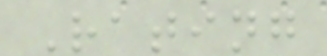Rating
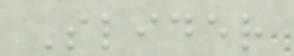Slider
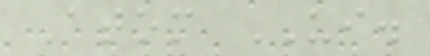Atom UI.
